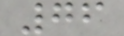76
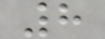8
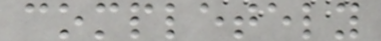completely
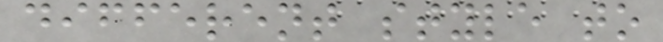different style to
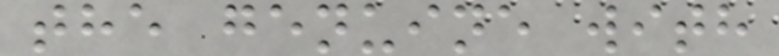the genuine with
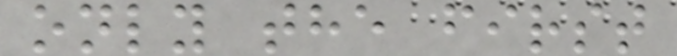only the first
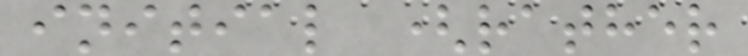initial (rather
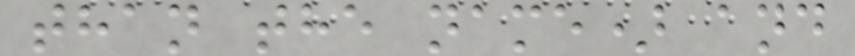than the name) and
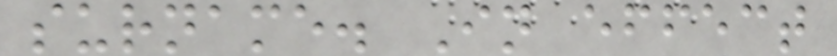surname. In effect
